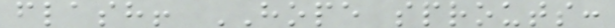flash! HOPE sprouts:
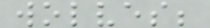wolves;
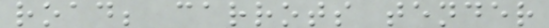road; carrots tender
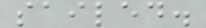sailed.
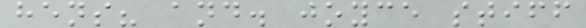hens? and. joyce stiff
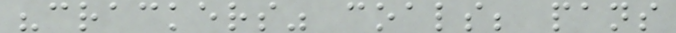"crackers" coals; pans
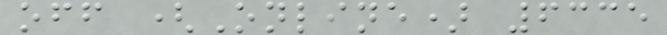off (Online) 6335
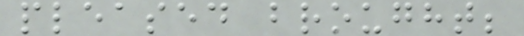pleased brought;
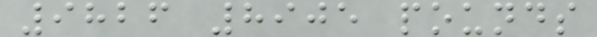9826 8905 pounds
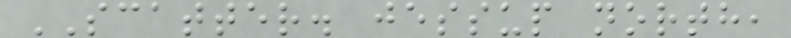SCATTER. jessup north,
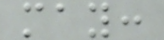may:
